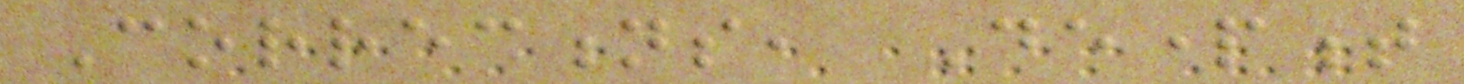Corrections, Department
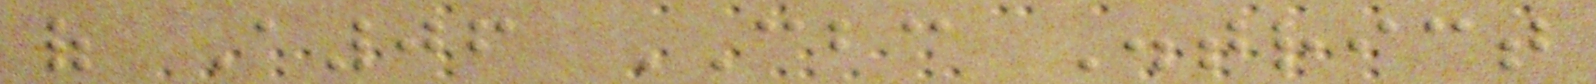of A06 CBC District
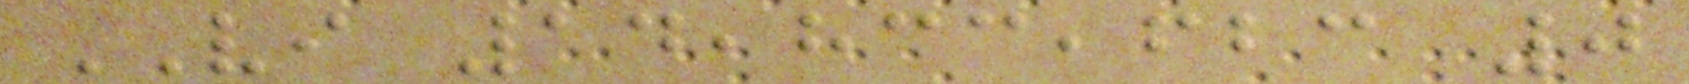VI 14,833,623 0
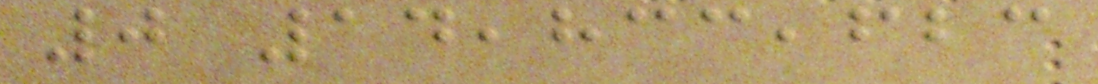0 14,833,623
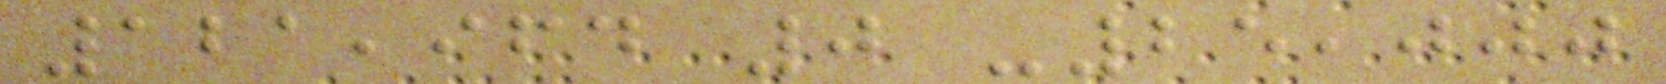121,964 0 -25,000
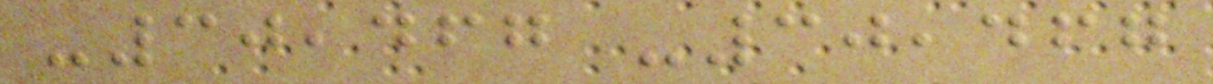-30,467 -30,467
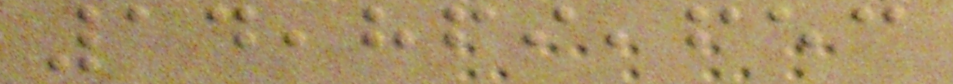14,869,653
